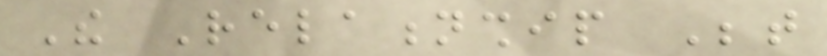The Relationship Between
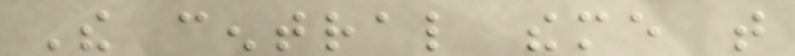The central theme that
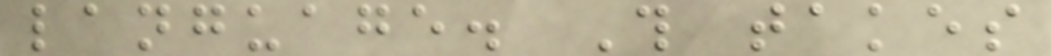language. This takes
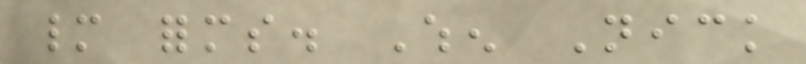many forms. When Nick
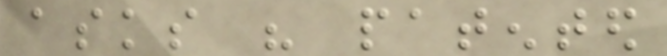asks his patented
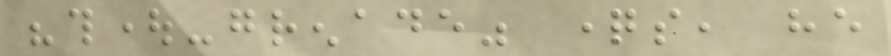"thought-grenade" questions, he
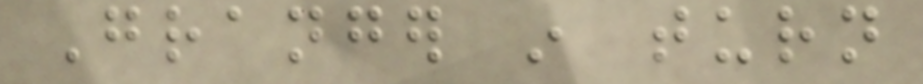Granger in turn
